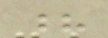?
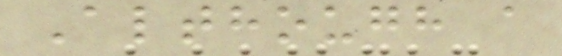Although a
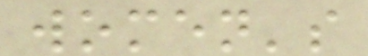women's
